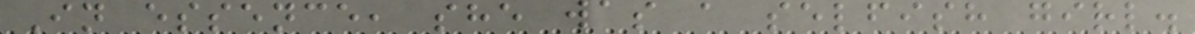In essence, she was a selfish girl.
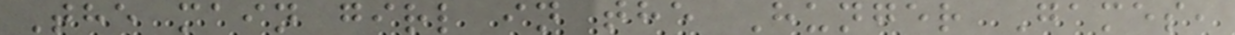The main girl in the Hunger Games,
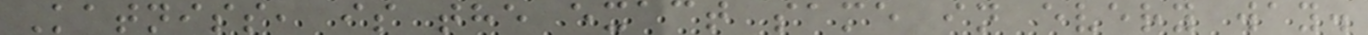Katniss, is the exact same in every way.
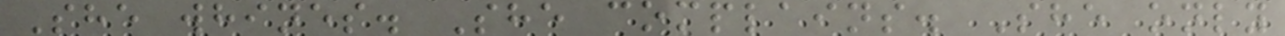She whines. She complains. She only
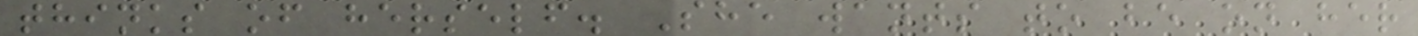thinks of herself. She wants to be on her
